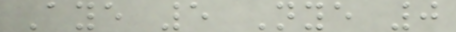Aye 5 Nye 0
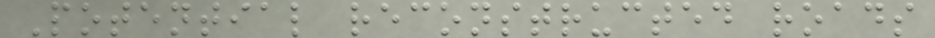Potential reconstructed roads
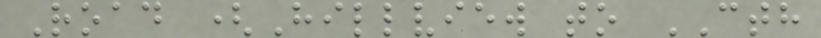Road (Hillview to CTH
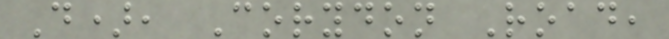D), Corydon Road,
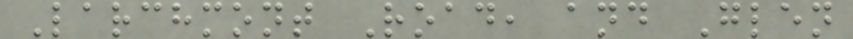Larchmont Road, and Glen
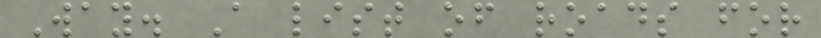Way. A list of roads for
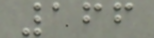166
